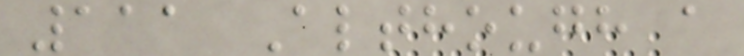111 Although a
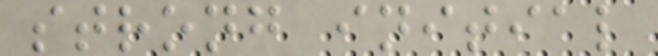strong initial
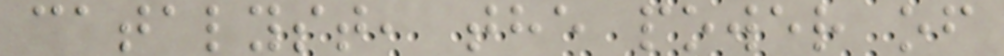catalyst, the power of
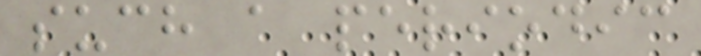such a periodic
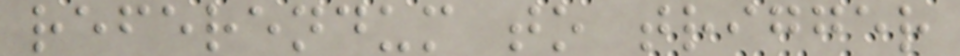referendum to trigger
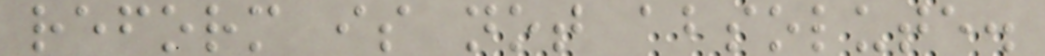reform is not absolute.
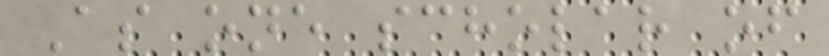As one scholar of
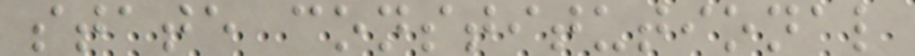state constitutional
